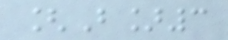[B]3
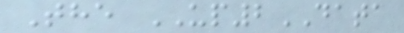The UP2DATA
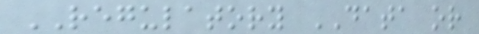REGULATORY DATA or
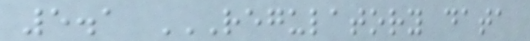5.1 REGULATORY DATA
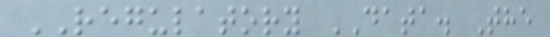REGULATORY DATA. The
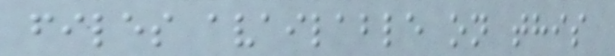files available on this
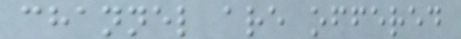channel are offered
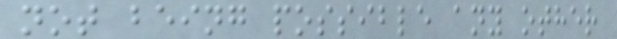not being possible any other
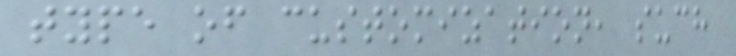type of customization, such
